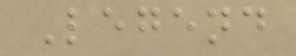Legend
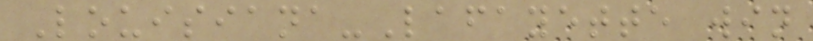Louisiana-Lafayette win
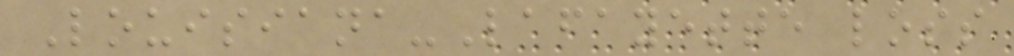Louisiana-Lafayette loss
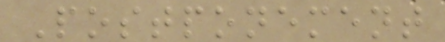Postponement
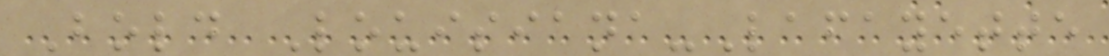Bold Louisiana-Lafayette
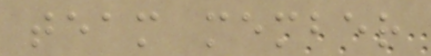team member
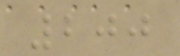200
